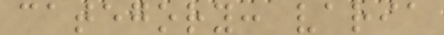category: varia
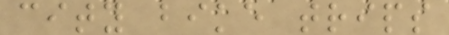city bike trips
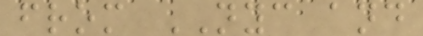from NYC and
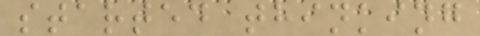started thinking
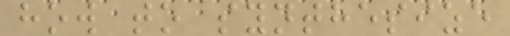how to synthesize
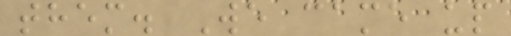them. We came up
